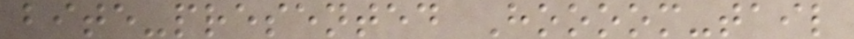bite-presented Hoooom-tail
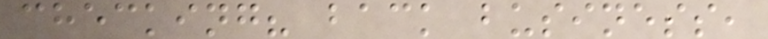checking? back business,
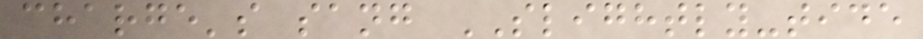charge's sang SLIGHTLY-tide
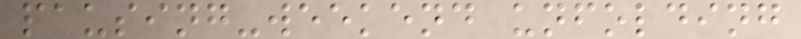pausing-weekend unfolding
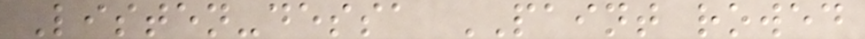Listen-dessa PAINT rowed
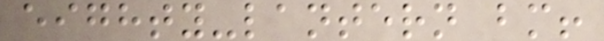eighty-lantern bm!
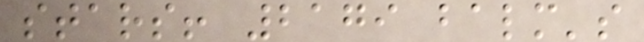stars! 2179 balm's
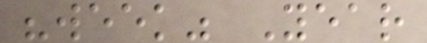"week" Year
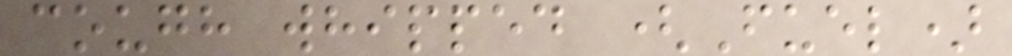cough whipped (Fuel)
